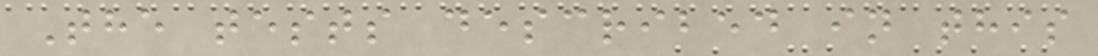The tests described in this
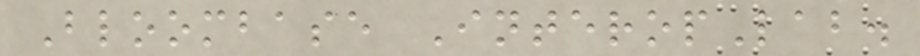Bloombase InteropLab.
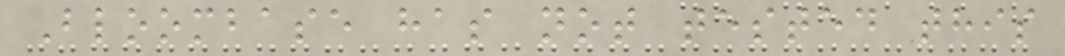Bloombase has not tested this
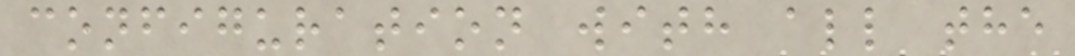configuration with all the
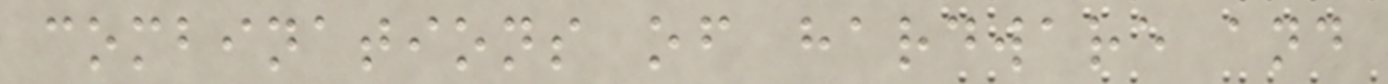combinations of hardware and
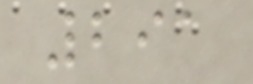291
